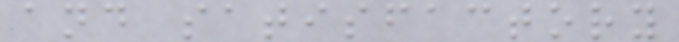and satisfactory
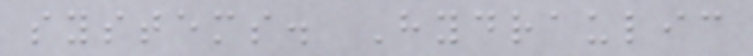systems. Hydraulic
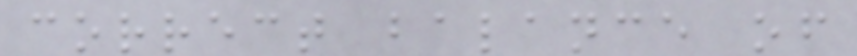correct balance of
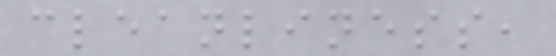cleanliness,
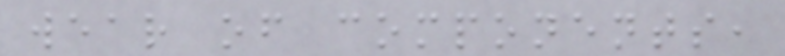wear of components,
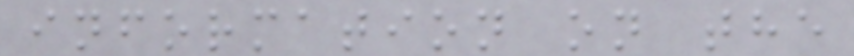information on the
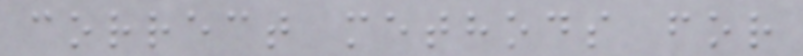correct methods for
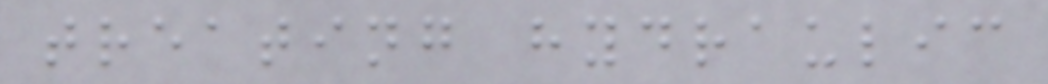treating hydraulic
